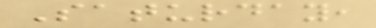Saturday,
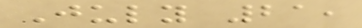July 21,
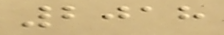2018
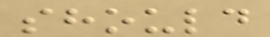should
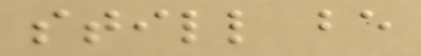still be
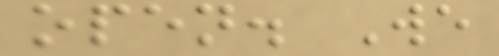open. We
